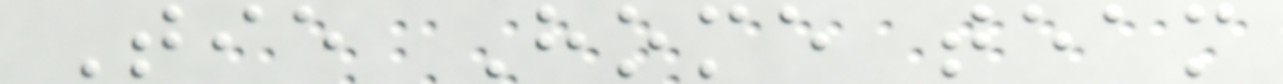Tie Home team
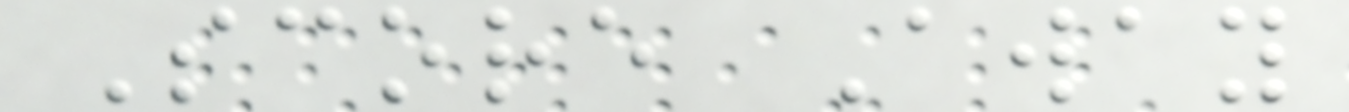Score Away
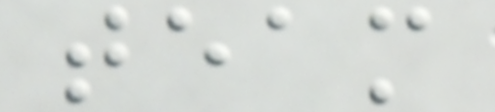team
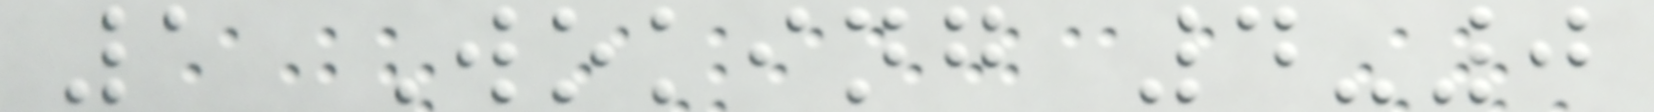1 Woking 4-0
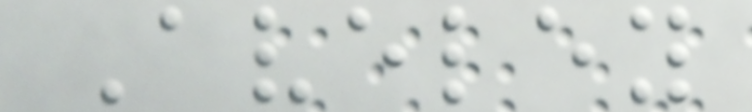Aveley
